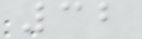32
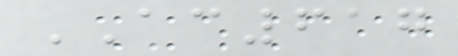AC617
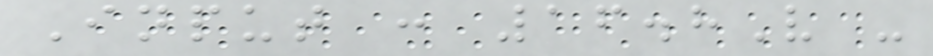Input : 16.8V -
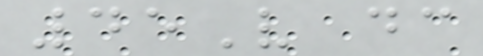45V dc
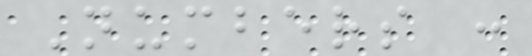Numbers :
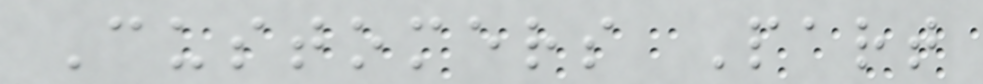Customers Part
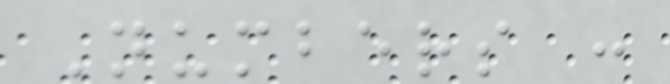Numbers :
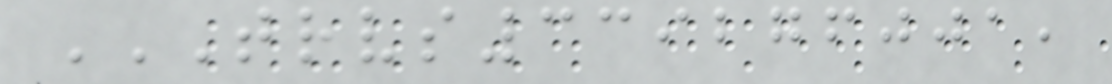TRVS339276001,
